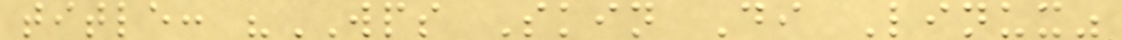title: "WPS Skin Di Linux"
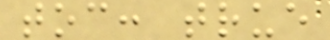toc: true
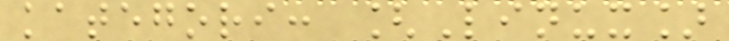kategori: [Linux]
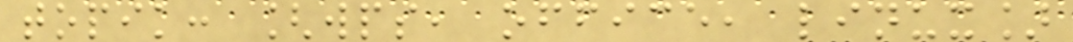topik: [wps, office, linux]
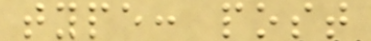type: post
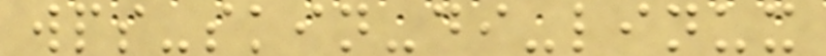wps-skin-di-linux
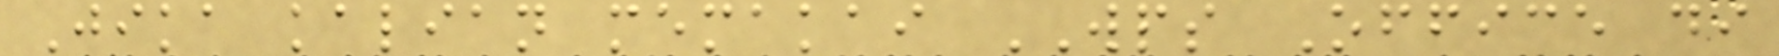Jika kalian memakai WPS Office di
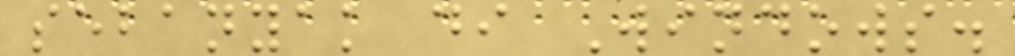sebanyak di Windows.
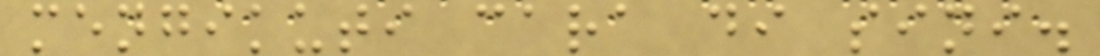mengikuti cara di sini.
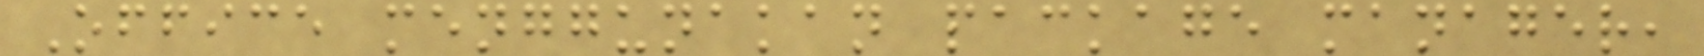Office menggunakan package manager,
